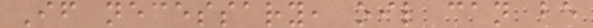If necessary, oil can be
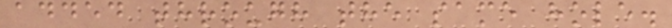added through the same hole.
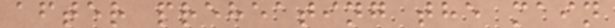after preheating the main
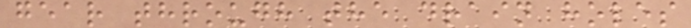gear through the drain holes
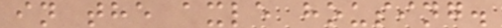in the axle housing.
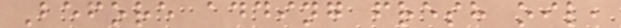Before adding fresh oil,
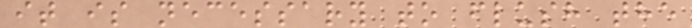it is necessary to flush the
